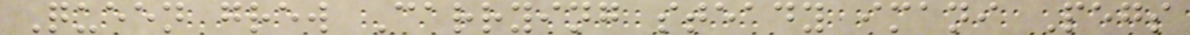Queen grew Carrying steady imani Pegs
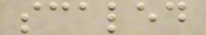scaled
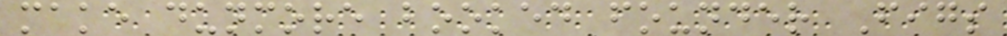make dunmore booked founder Figs
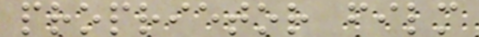proprietor film
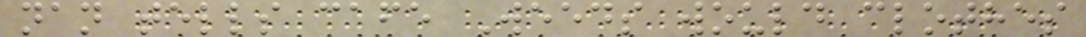nan tells cafe Weeds would clothes
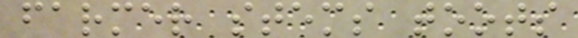farmer stems toots
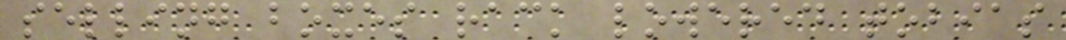selling boxes rack lowered tobias
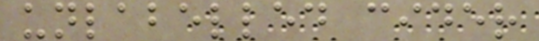unlabelled cider
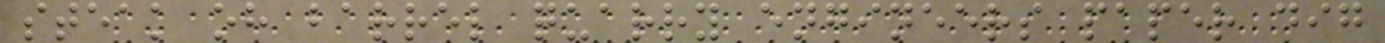steak oh barrel quarry engineers paper dig
